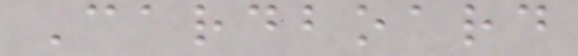Cardboard
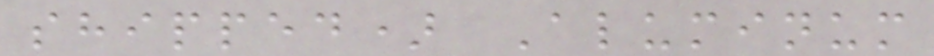shipped) Aluminum
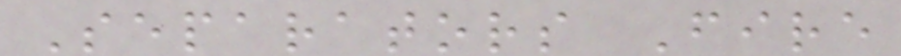Separators Fire
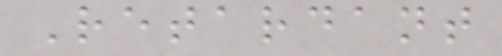Retardant
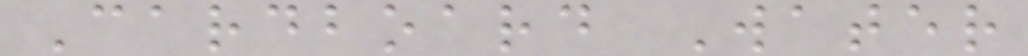Cardboard Water
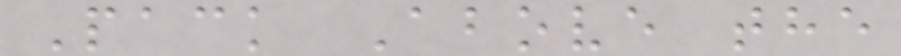Pack Above the
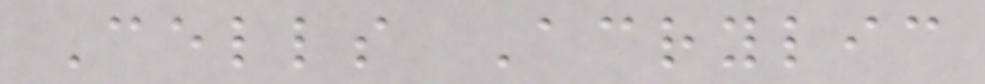Cells Acrylic
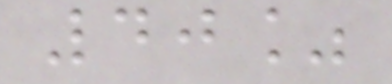40%
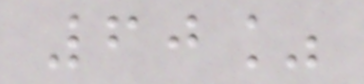60%
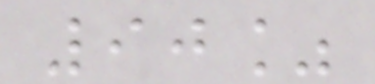90%
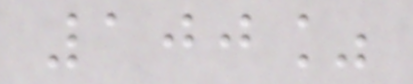100%
